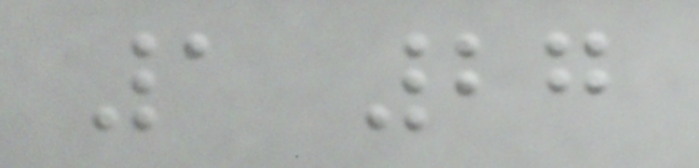1 27
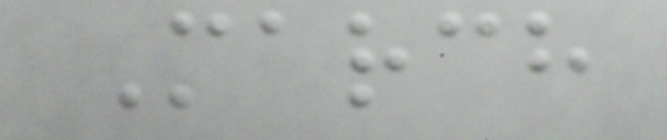March
